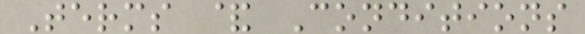Terms & Conditions
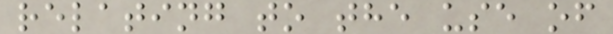relating to the use of
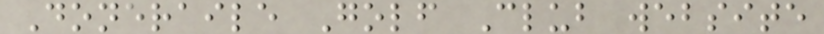Doneraile Golf Club website
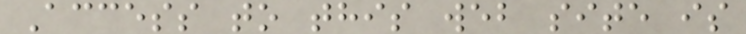Access to this web site is
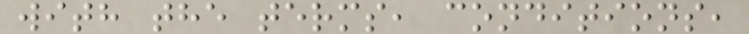with the terms, conditions,
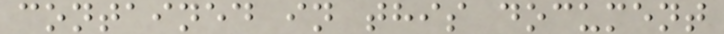contained in this document
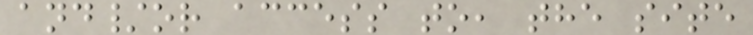and/or access to, the site
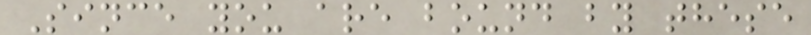Since you are bound by these
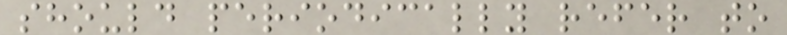should periodically refer to
